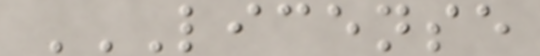LICENSE
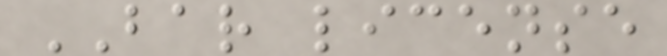BAR license
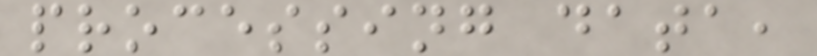processing data,
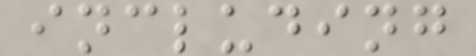including
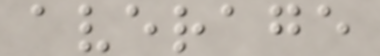average
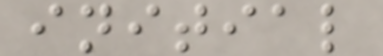initial
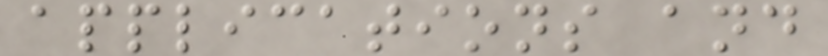applications and
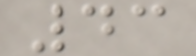43
